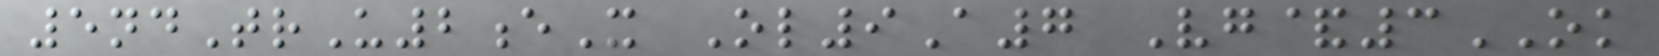5ndTrU2eX Ol9A7 Vg&3OK
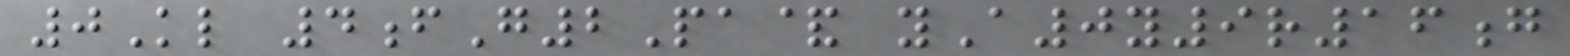0Kl 4fG2Pa& yA0y9r16g
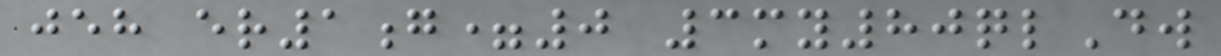jeh er1g=0 3my80qlDw
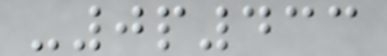-0p433
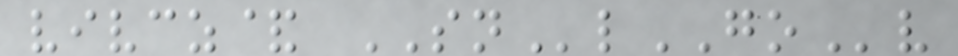vivcz& SNlGOv
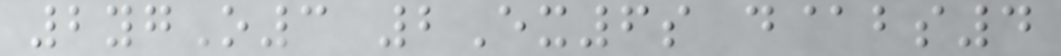2ygO3 2Ex6s d@bs4
